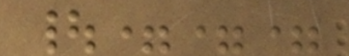|===
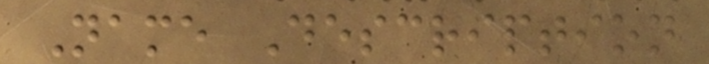Name Description
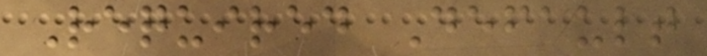Required Default
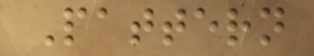Pattern
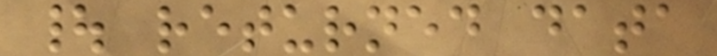| returned data
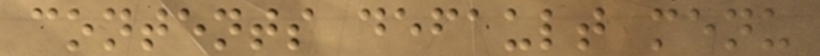contents default menu
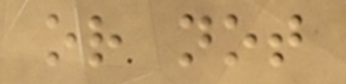or not
